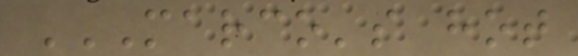MARCO'S HOT
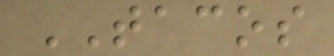TACOS
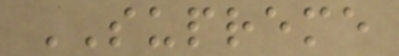SUPREME
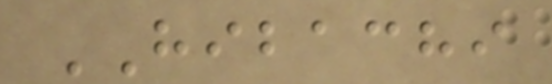HIBACHI
